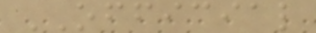OFFICIAL
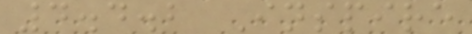4.4.2 Inspire
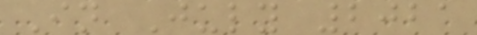In July 2021
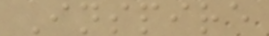Inspire
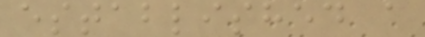established a
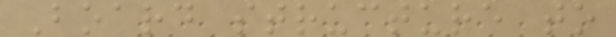Board structure to
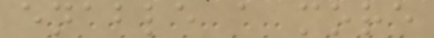enable a more
